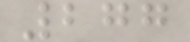277
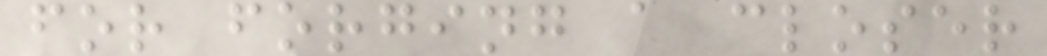for forging a closer
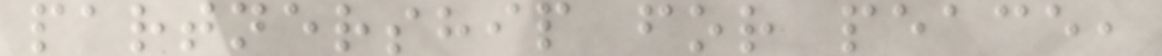partnership for peace,
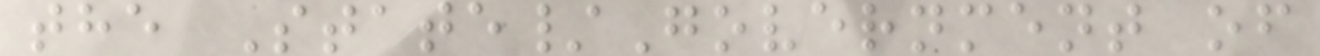the State/Government of
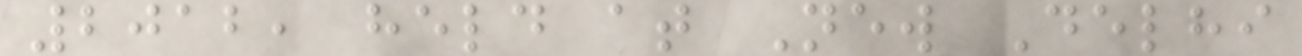2012, held at New Delhi
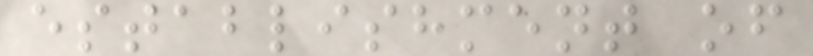establishment of
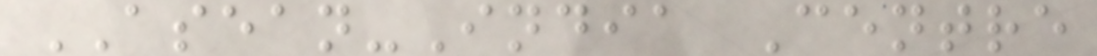ASEAN-India Centre
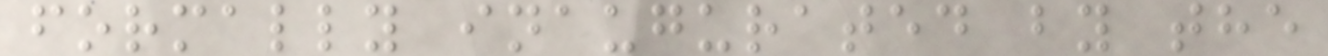formally inaugurated by the
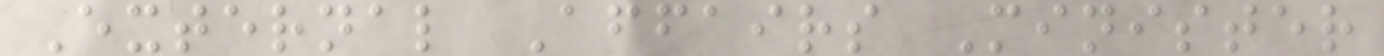External Affairs Minister
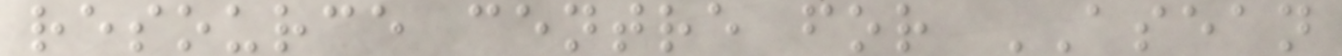resource centre for ASEAN
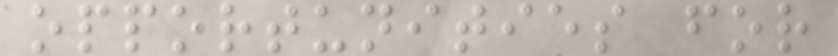opportunities for
